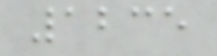1235
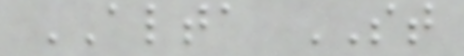ALTA ST
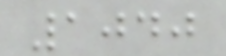1040
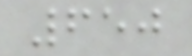650
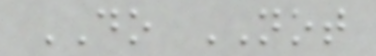DO NOT
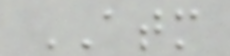ATM
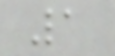1
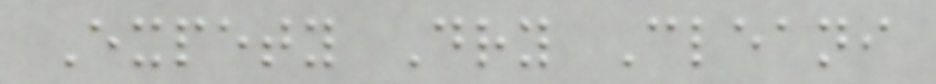Expety Dry Cleani
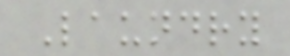Laundry
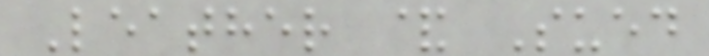Leather & Sued
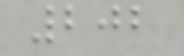202
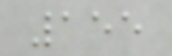155
